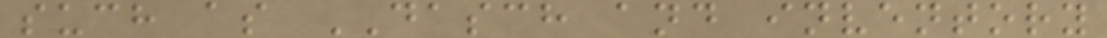such as DASCH and inventory
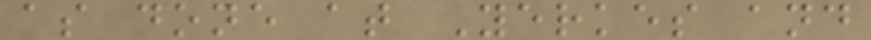as done at Yerkes and
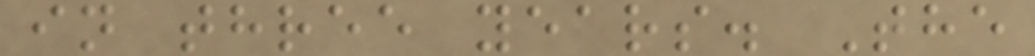in three years. The
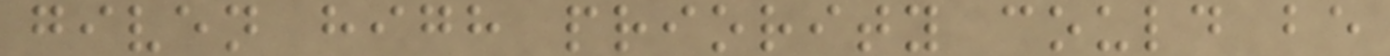given high priority could be
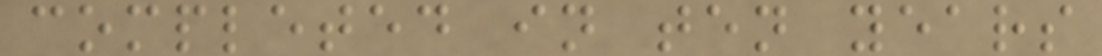completed in ten years
